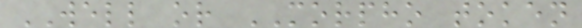WELL or MORPHO token
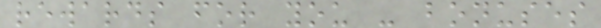rewards for you - bonuses
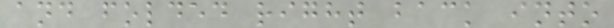and folded right back into
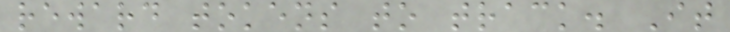reward tokens to track. It
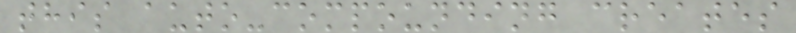this auto-compounding creates
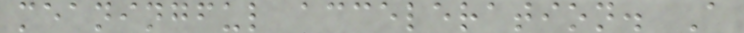meaningful acceleration. A
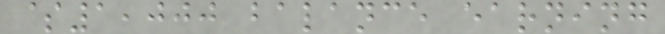$1,000 balance earning
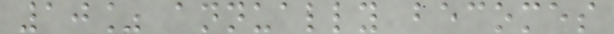10% annually becomes
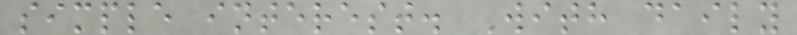simple interest. With daily
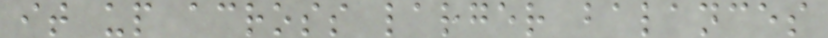it up across larger balances
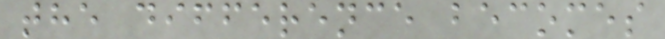the difference becomes
